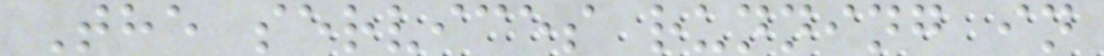The services running in
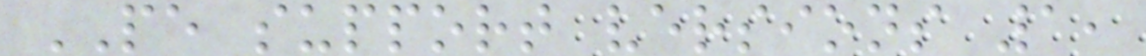PE support versions 1,
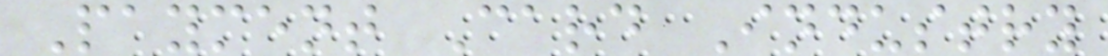Payment Card Industry
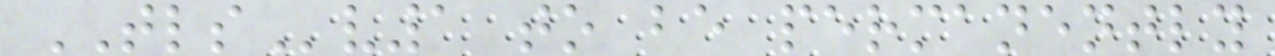TLSv1 to be permanently
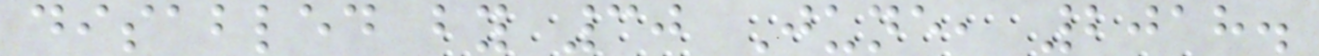disabled by 30 June, 2018.
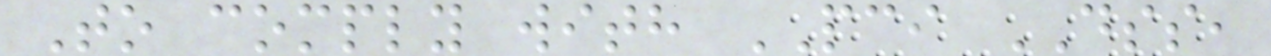To comply with PCI DSS,
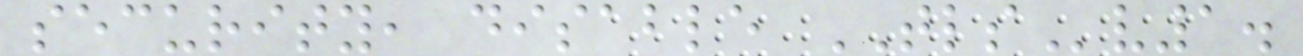security, disable TLSv1.
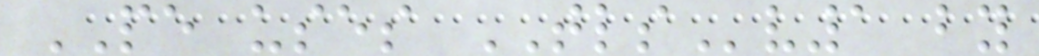PE uses TLSv1 by
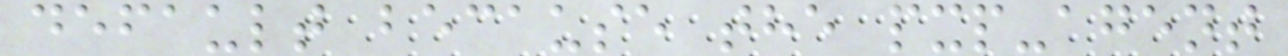default because the pxp-agent
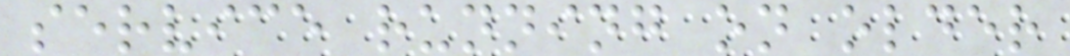service running on older
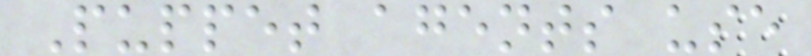Puppet agents use
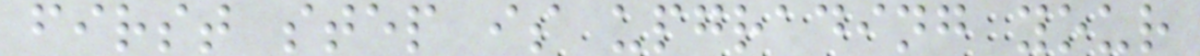first step is upgrading your
